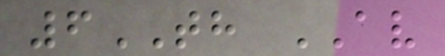6TH AV
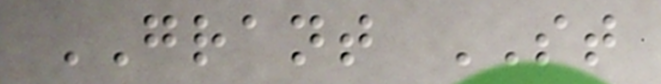GRANT ST
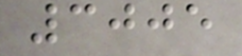3005
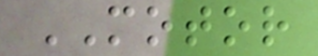MOTOR
